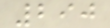290
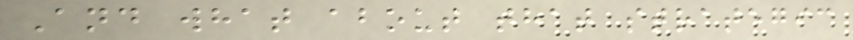And what about that strategic
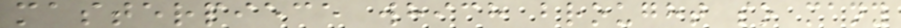masterpiece which brought so many
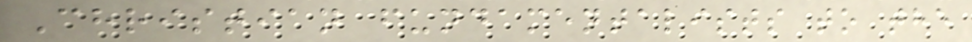Christian fundamentalists to the
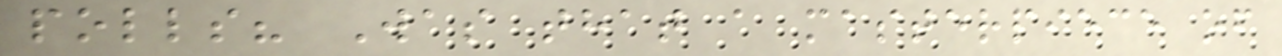polls? Was that a masterpiece of
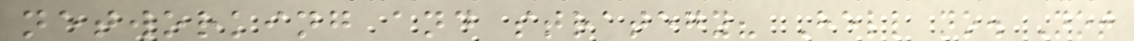networking and strategy? Hell no. Not
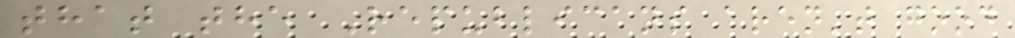that the Republicans aren't good
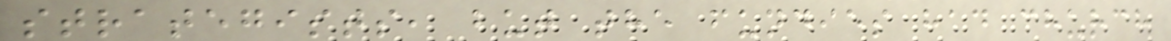strategists, but the fundies had church
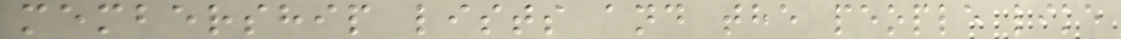membership lists and the people like
